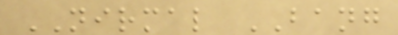NIRMAL BANG
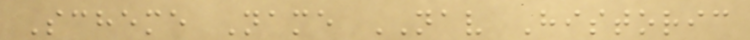Scheme Name NAV Historic
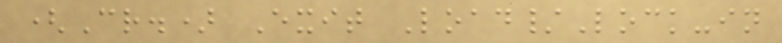(Cr.) Exit Load/Lock-in
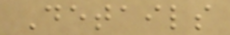Details
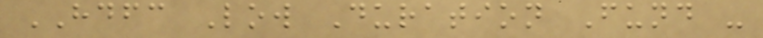HDFC Low Duration Fund -
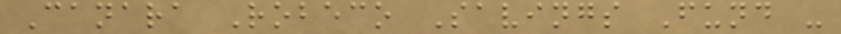Canara Robeco Savings Fund -
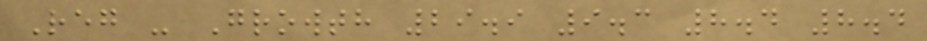Reg - Growth 29.9 9.3 8.4 8.4
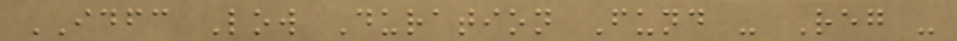IDFC Low Duration Fund - Reg -
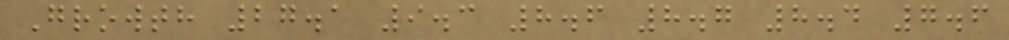Growth 27.1 9.3 8.6 8.7 8.4 7.6
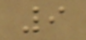9
